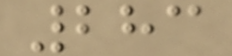283
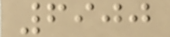6900
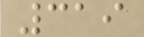319
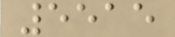5515
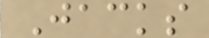Jacks
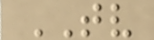TV
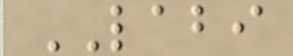LABI
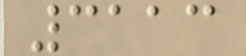3113
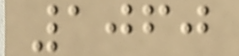1060
